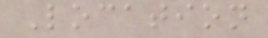Location
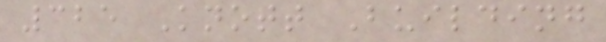325 Knott Building
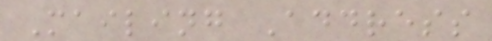Mailing Address
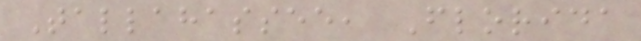Tallahassee, Florida
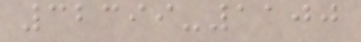32399-1100
